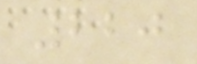220
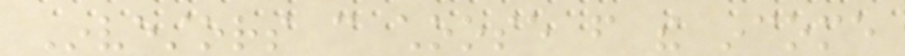Investors can choose from the income
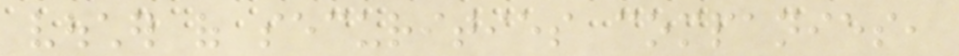voucher of securities companies,
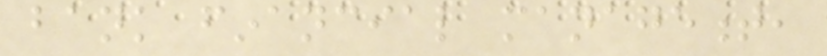bank financial management,
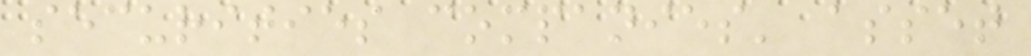securities companies' asset
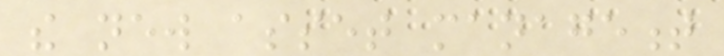the new asset management
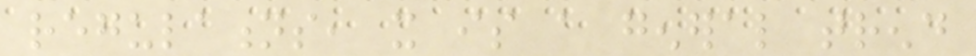regulations, it is a general trend
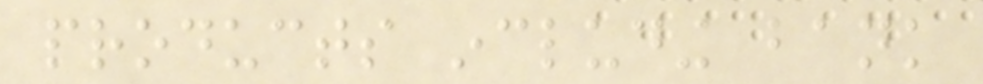products including bank
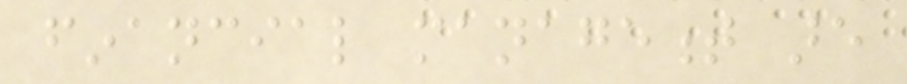financial management are
